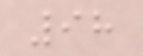98
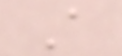A
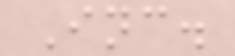Inc.
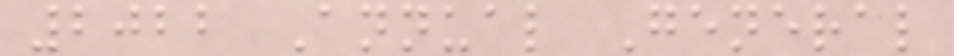2022 Annual General
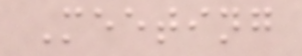Meeting
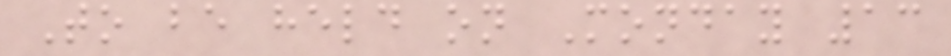To be held on Monday 13
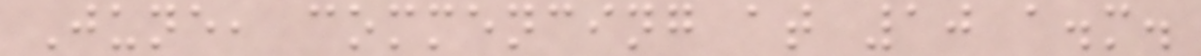June, commencing at 10 a.m.
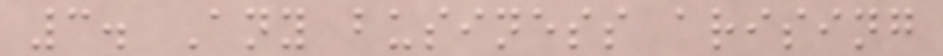3. Any business arising
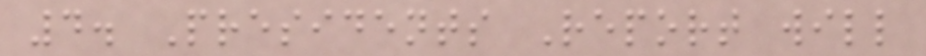4. Presidents Report will
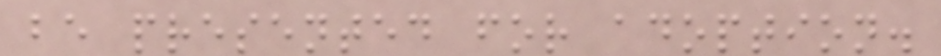be presented for adoption.
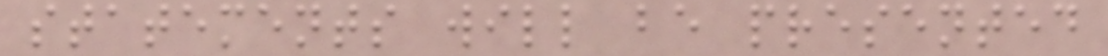statements will be presented
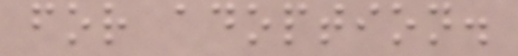for adoption.
